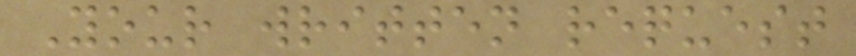Your written request
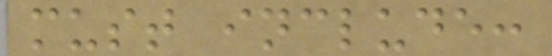must include:
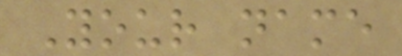Your name
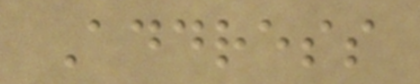Address
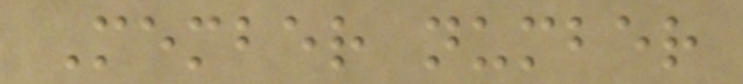Member number
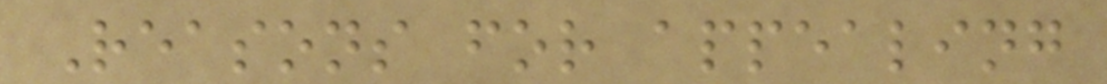Reasons for appealing
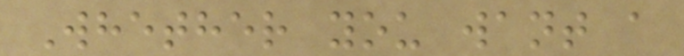Whether you want a
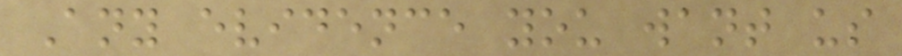Any evidence you want us
